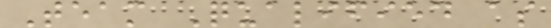Team Qualified as
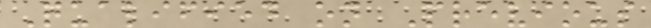Qualified on Previous
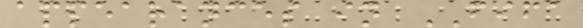appearances in FIFA
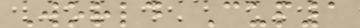World Cup1
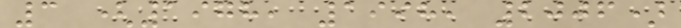3 (1978, 1998, 2006)
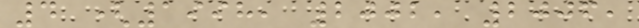4 (1998, 2002, 2006,
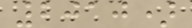2010)
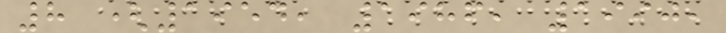8 (1954, 1986, 1990,
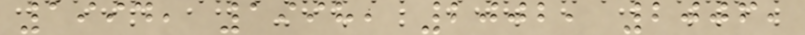1994, 1998, 2002, 2006,
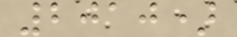2010)
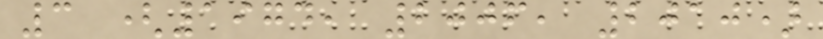3 (1974, 2006, 2010)
